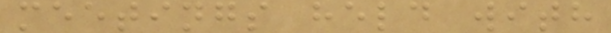meetings held with
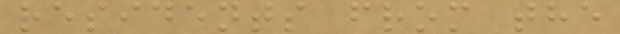residents from the
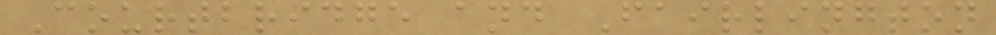Courtbridge and Fairlington
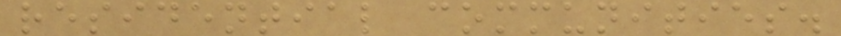residential communities.
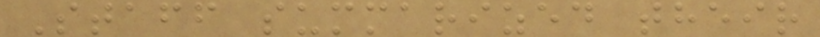Staff summarized their
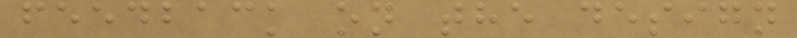feedback on the design
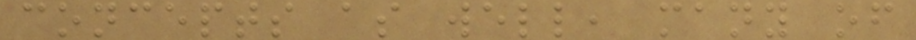concepts as well, many of
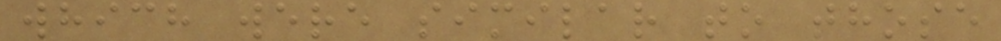which were similar to those
